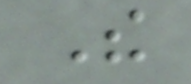The
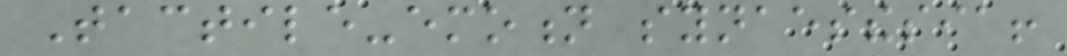Tactile-emotion synaesthesia!
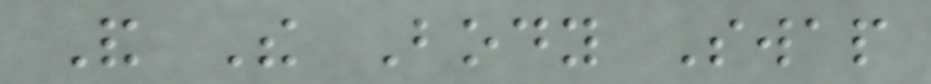And The Body Swap
